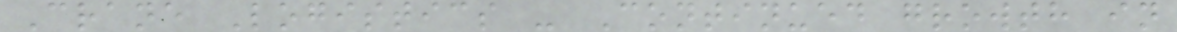Crane Logistics - Continued growth in
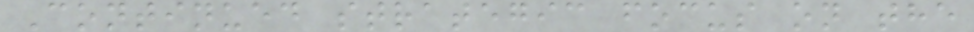Continued strategic focus on the
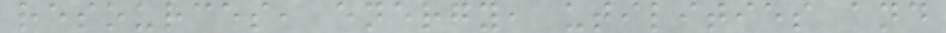resources, energy, utilities and
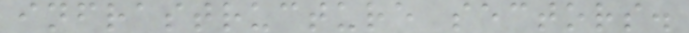infrastructure sectors.
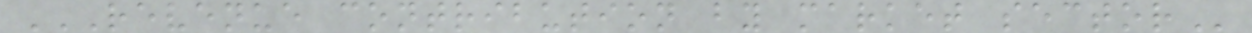REVENUE CONTRIBUTION BY MARKET SECTOR
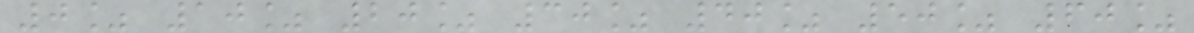0% 10% 20% 30% 40% 50% 60%
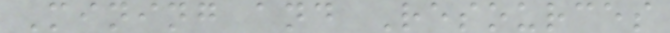Mining and Resources
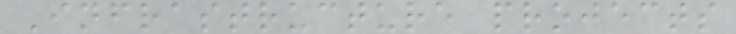Infrastructure projects
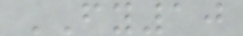FY10
